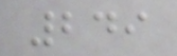249
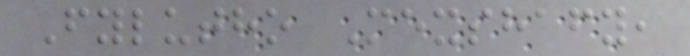Fylutho Mexshafy,
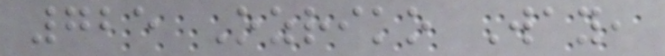725 Ozriko Way,
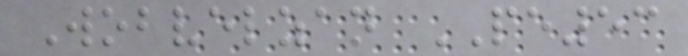Wobvelzan PE53
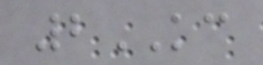2KC
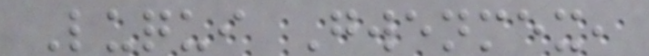Luqui Gwenmex,
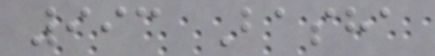993 Basha
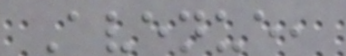Avenue,
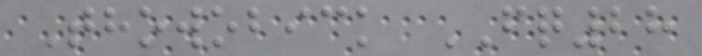Thowobick FQ28
